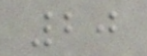20
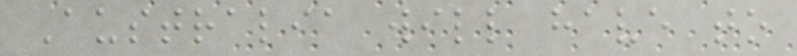Australia will have to
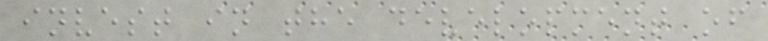invest in the development of
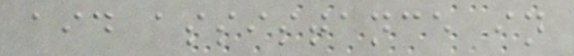aid assistance in
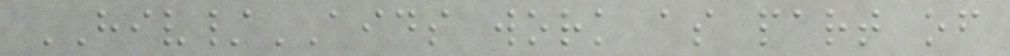HIV/AIDS work as part of
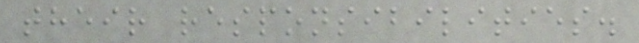their responsibilities.
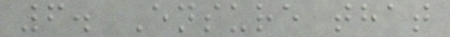6. Ensure that
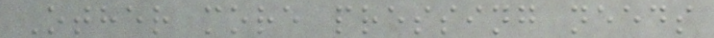Other more pressing needs
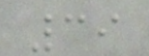39
